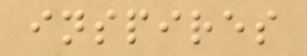inspires
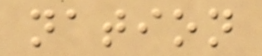nation
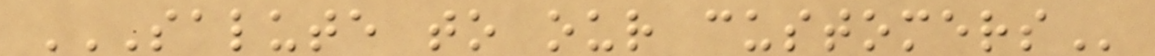SALUTE TO OUR CUSTOMERS
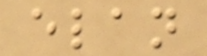elan
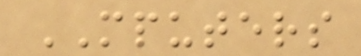MPUTERS
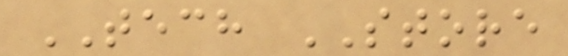TECH STORE
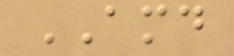AMD
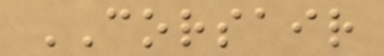CORSAIR
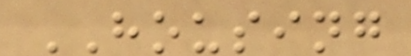HOUSING
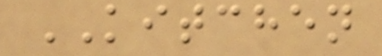KITCHEN
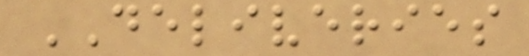DELIVERIES
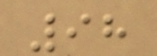98
